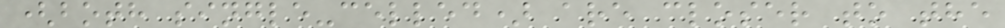(both single-celled) are closer to the
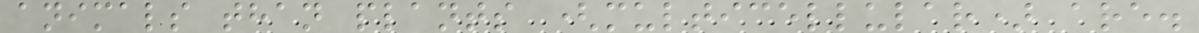animals than plants (multicellular) are.
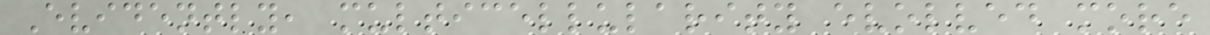Evidently, multicellularity evolved more
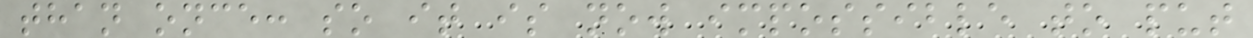than once: so it is now impossible to put
